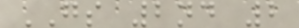GS 2nd 2
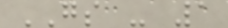GS - 1
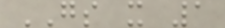GS x 1
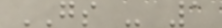GS - 1
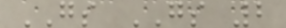GS GS 2
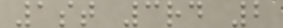1st 3rd 2
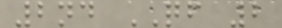2nd QF 2
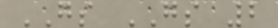GS GS 2
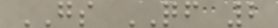GS QF 2
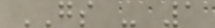GS - 1
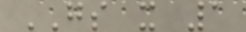GS x 1
